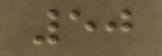50
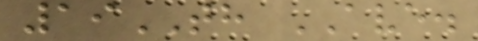19TH AVE.
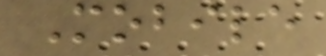Mobile
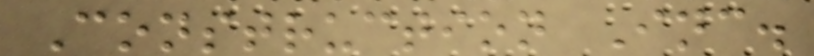Construction Inc.
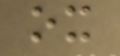ox
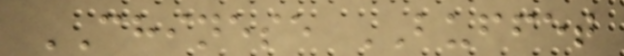CHINESE BUFFET
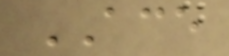ACE
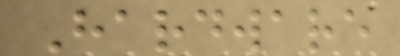Hardware
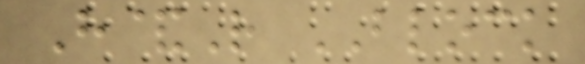H&R BLOCK
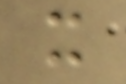x
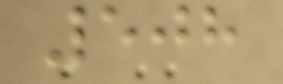508
